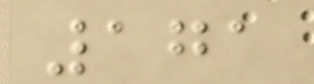171
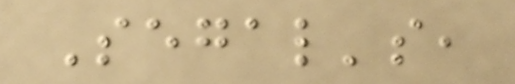Segal's,
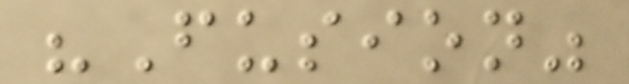"Fusion"
